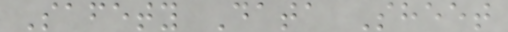Safety Data Sheet
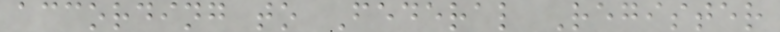according to Federal Register
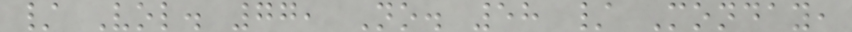/ Vol. 77, No. 58 / Monday,
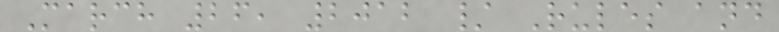March 26, 2012 / Rules and
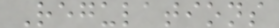Regulations
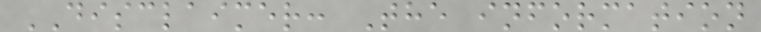DISCLAIMER: The information
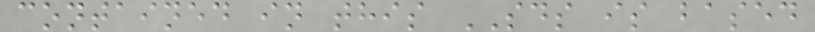contained in this SDS is based
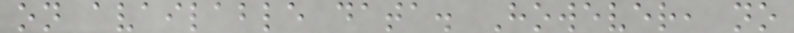on available data. However, no
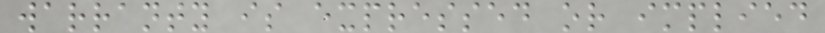warranty is expressed or implied
